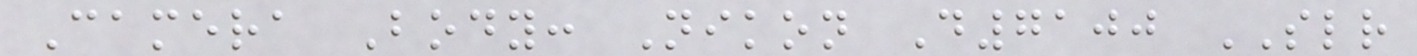Camera Body: Nikon D7100 SLR
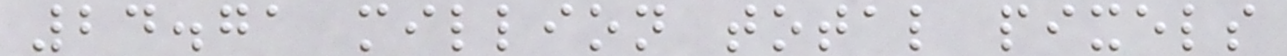24.71 million total pixels
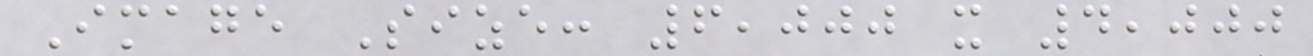Image Size: 6,000 x 4,000
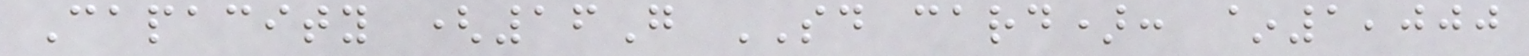Capacity (16G SD card): ~1,000
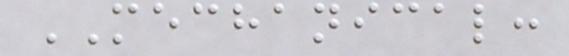MECHANICAL:
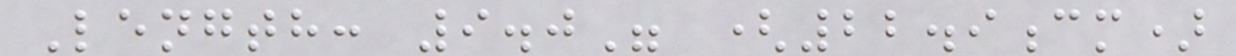Length: 9.0" (22.9cm)
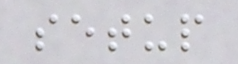setup
